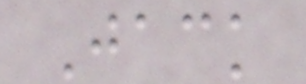Jack
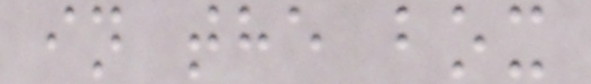in the box
